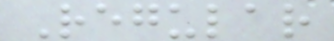Regular
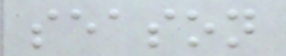season
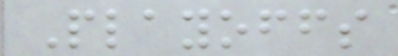Playoffs
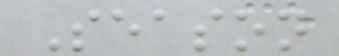Season
